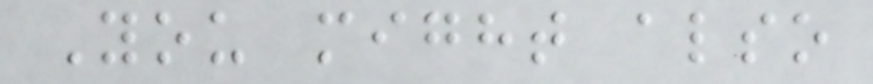You might also
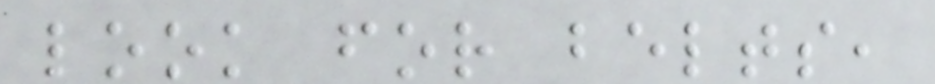look for belts,
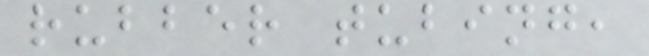rubber tubing,
